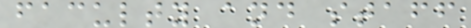faculty and staff
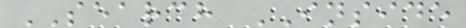SEARCH INSIDE
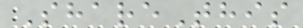ShareThis
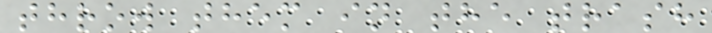throw them in the trash
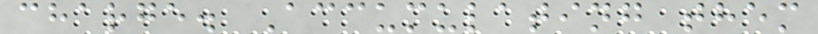charge. Accumulating them
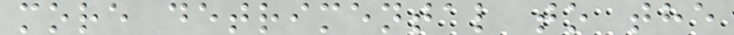more detrimental to the
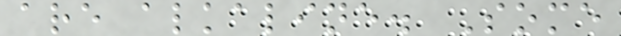are alkaline. Some
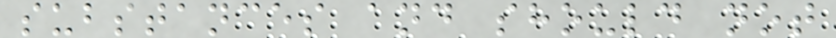substances and should not
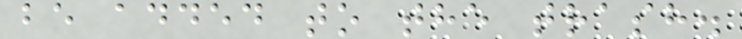be added to the trash.
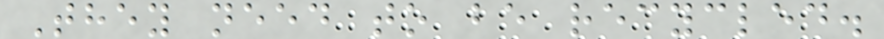They need to be recycled.
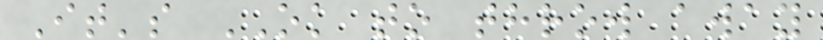It's OK to throw away
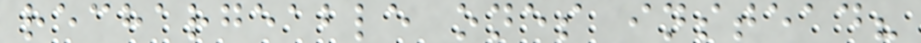rechargeable ones instead?
